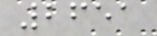2651
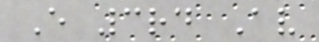E 3rd Av
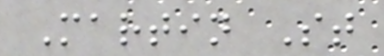Martin St
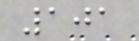101
